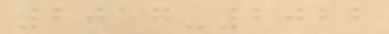2017-2022
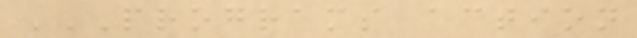PROGRAMS ACTION
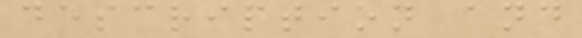description and
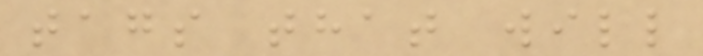tags that will
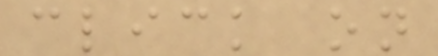click on
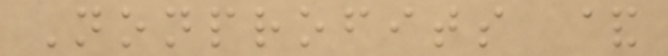Nonprofits &
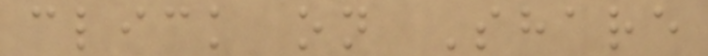click on Share
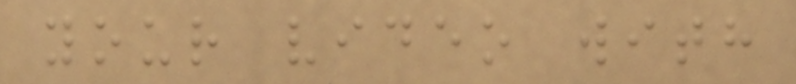your video with
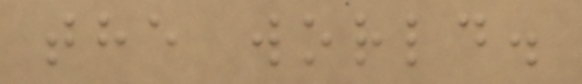the world.
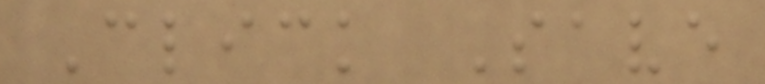Click Save
